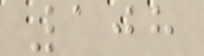108
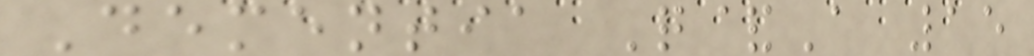Dementia Q&A 15
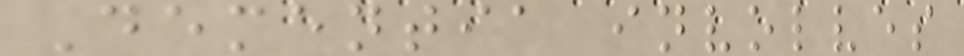Dementia involves
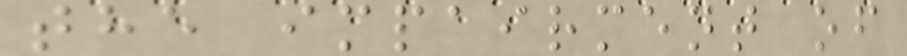the impairment of
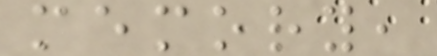memory,
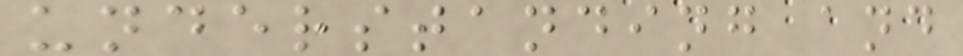understanding and
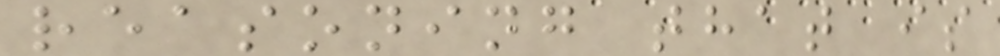reasoning that is
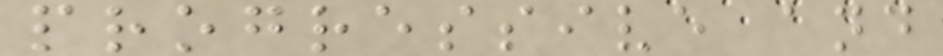progressive and
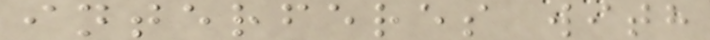interferes with
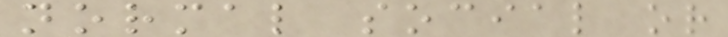normal social or
